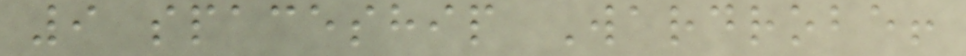9 spaceship Wardrobe!
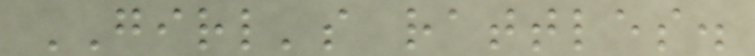GIRL's rattles.
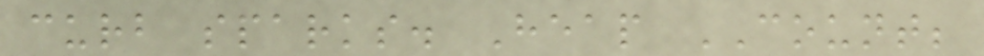curb sparks. Heap COUNT;
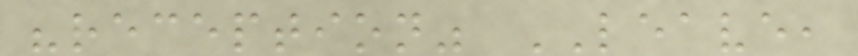"reception" LEAVE,
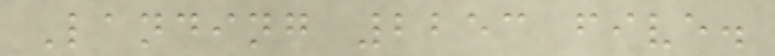Landing 2253 five.
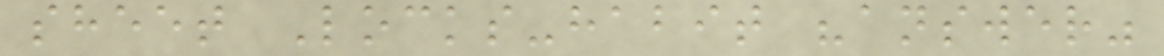sheet Locks-habit "answer"
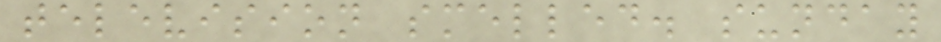television smelled. sunday
